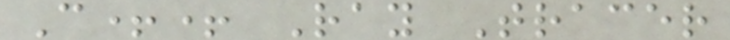C++ Ray Tracer
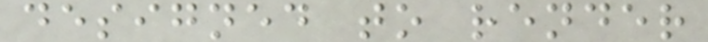designed to render
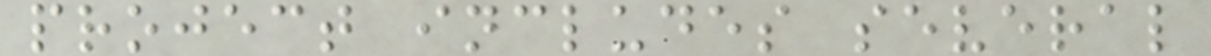project includes several
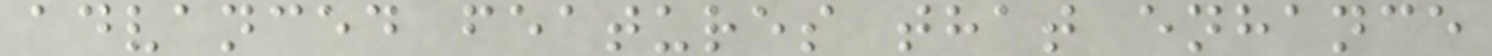advanced features that enhance
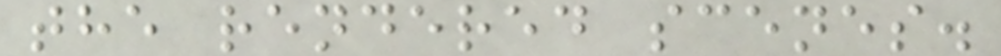the rendered scenes.
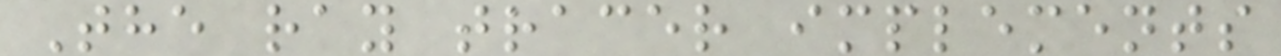The ray tracer implements
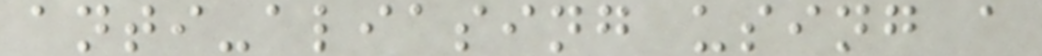anti-aliasing using a
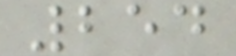254
